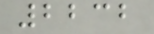2232
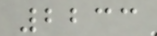2233
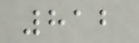812
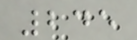245
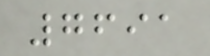7691
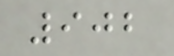902
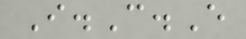I.C.E
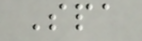Spa
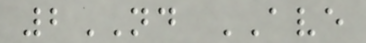2ND AVE
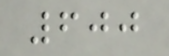600
